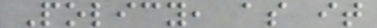Policy, as it
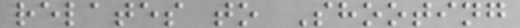relates to Shooting
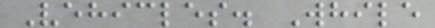Vehicles. While
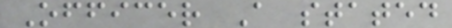Officer A stated
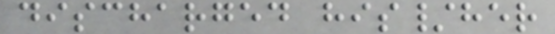discharged his/her
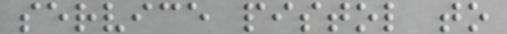service pistol to
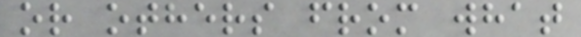or others from what
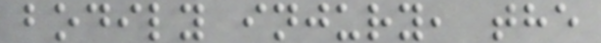bodily injury, the
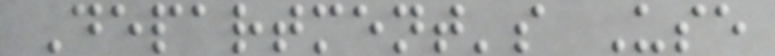Department's Use
